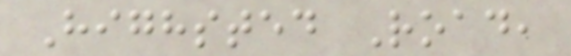Highsted Road,
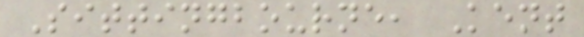Sittingbourne, Kent
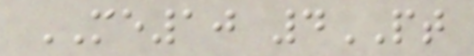ME10 4PT
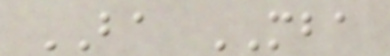BA MBA
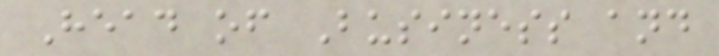Head of Business and
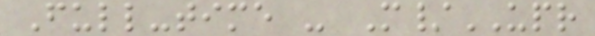Full-time - M/UPR
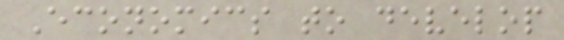Economics to develop
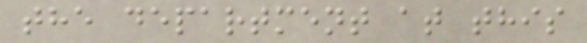the department at this
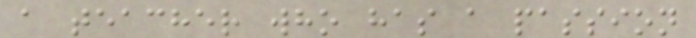a teacher who has a passion
